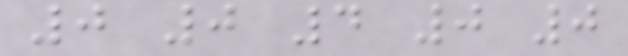0 0 4 0 0
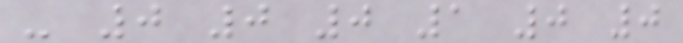- 0 0 0 1 0 0
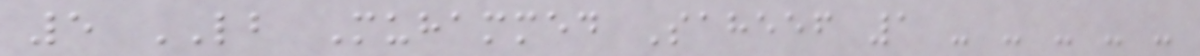5 LB Muhammed Saheef 1 - - - - -
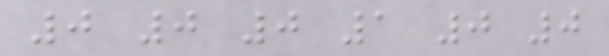0 0 0 1 0 0
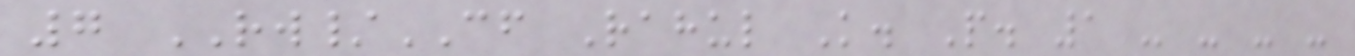7 RW/CF Rahul K. P. 1 - - - -
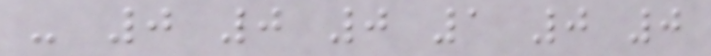- 0 0 0 1 0 0
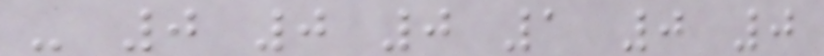- 0 0 0 1 0 0
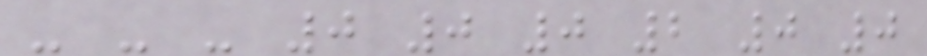- - - 0 0 0 2 0 0
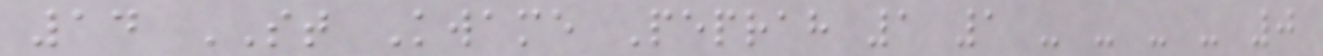14 ST Kwame Peprah 1 1 - - - - 0
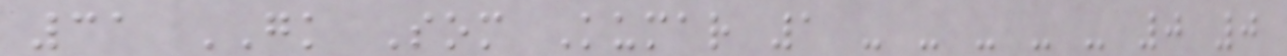31 GK Som Kumar 1 - - - - - 0 0
